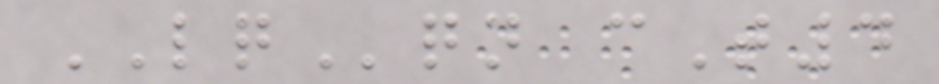LQqn cT4
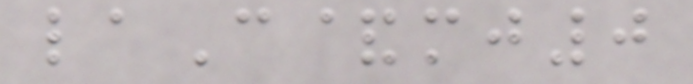laC&mj0
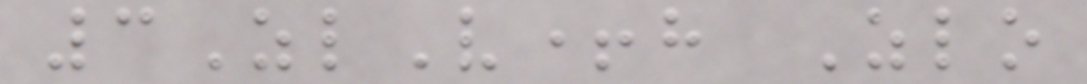3ZlV+h Zlo
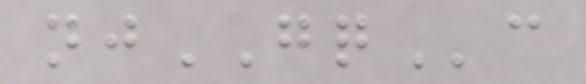njGQc
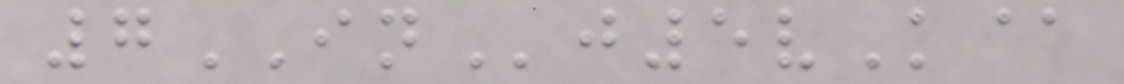7INj5vK@
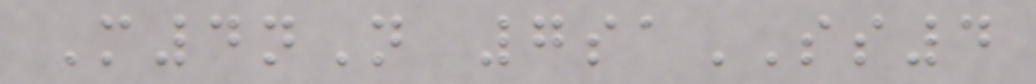M4nN 7saSS4
